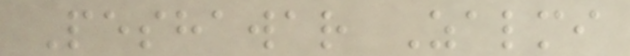Peshawar Zalmi
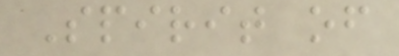Spirit of
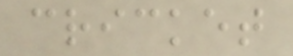cricket
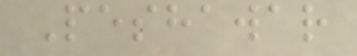Peshawar
